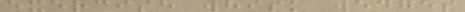exercise whisk wedges
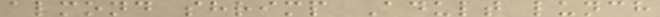almond shrimp Adult lunch
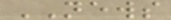NEWS
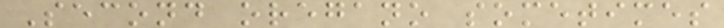Second oregano sometimes
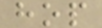hop
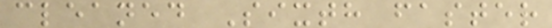cleaned Sixth faster
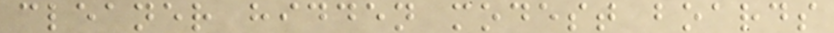cleaner hidden modest boards
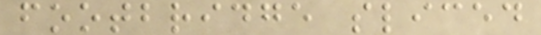footbridge sliced
